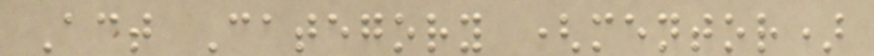Act Category (mentor)
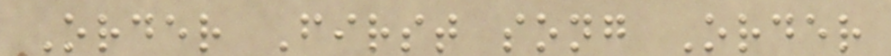Order First song Order
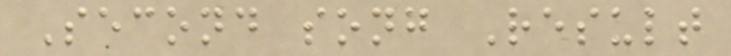Second song Result
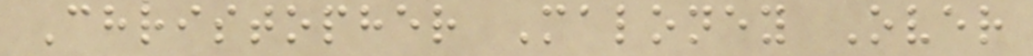Christopher Maloney Over
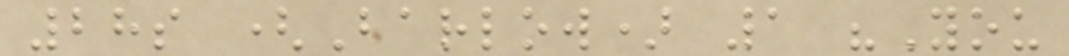28s (Barlow) 1 "You
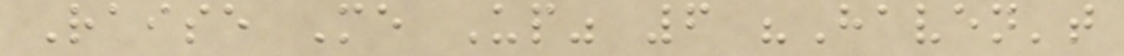Raise Me Up" 6 "Haven't
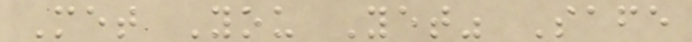Met You Yet" Safe
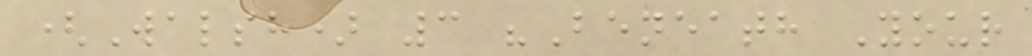(Walsh) 3 "Beneath Your
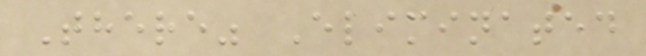There" Eliminated
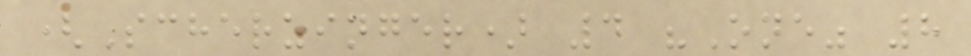(Scherzinger) 4 "One" 8
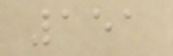151
